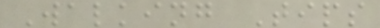Walking Tips
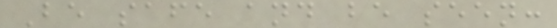Be safe and be seen:
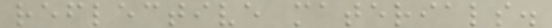reflective materials.
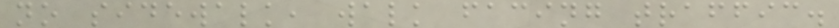no sidewalk, walk facing traffic.
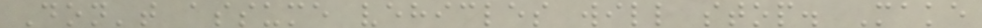Don't assume vehicles will stop. Make
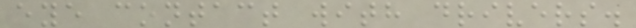eye contact with drivers.
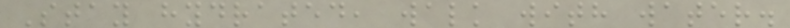Stay hydrated, walk with water.
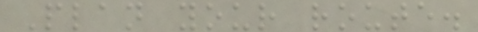Plan your route.
